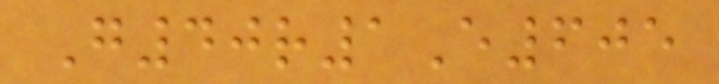G40r1E605
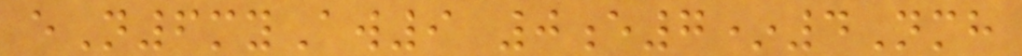eN6myAw9 0e7*4Nmh
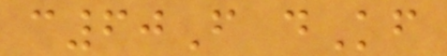c60F dKf
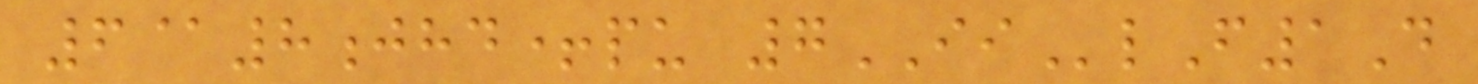6@8jhd+pu 7IIlF1D
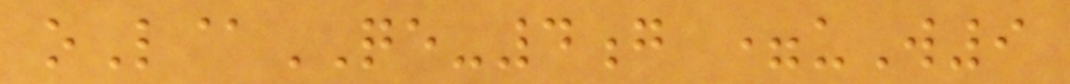oL@QE-4g =uW9
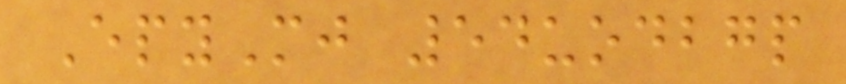EpyMj 54uodbgp
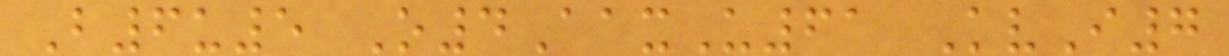B6u5 O4AaxU61 KvI7
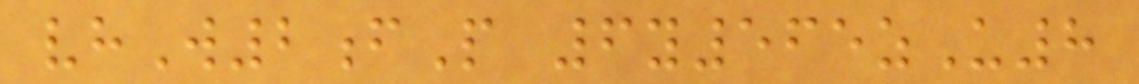vhW2fP 6y565zU8
